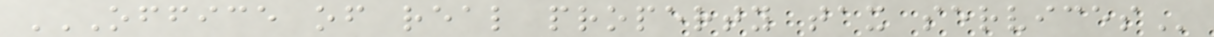OFFICE OF REAL PROPERTY TAX SERVICES
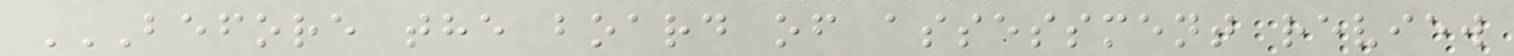BEFORE THE BOARD OF ASSESSMENT REVIEW
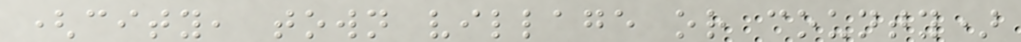(city, town village or county)
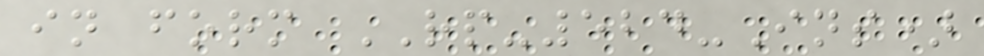in form RP-524-Ins)
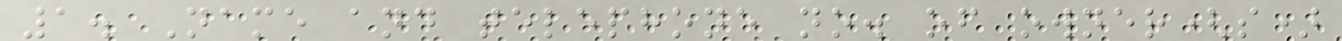1. Name and telephone no. of owner(s)
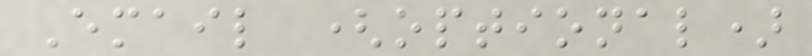Email (optional)
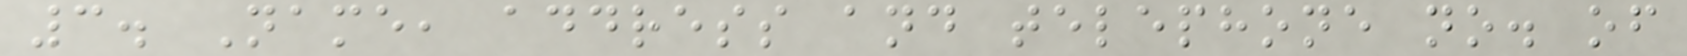3. Name, address and telephone no. of
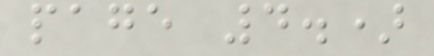page 4.)
